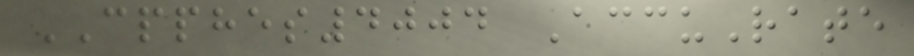CPPHES4004 AccuRate
